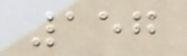157
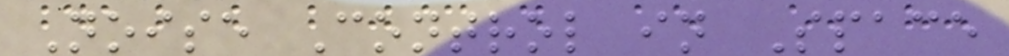Noise Control in Space
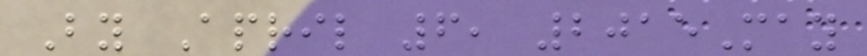By April 6, 2015May
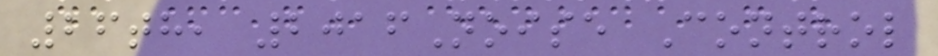26th, 2016Noise Control
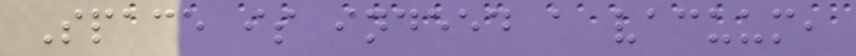Space is indeed a vacuum,
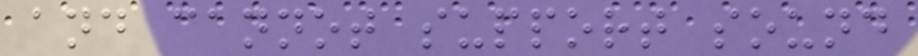and cannot support sound
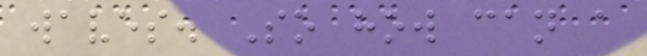waves. So how can a
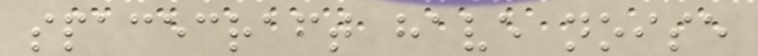spacecraft have noise
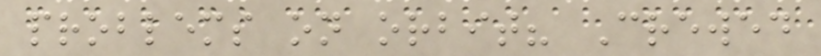problems on orbit? Crewed
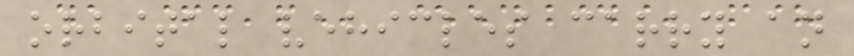orbital vehicles carry an
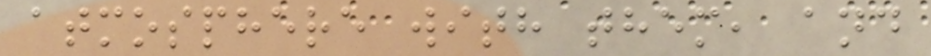atmosphere with them, and
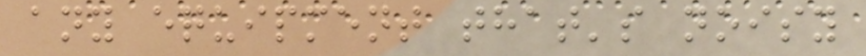any equipment that's noisy
